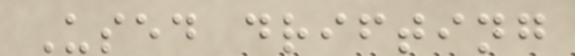Used drifting
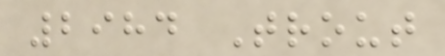2984 Trout
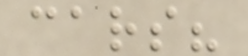cars?
